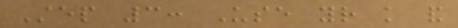Step 3: Use your knowledge and
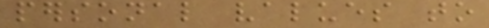personal values to
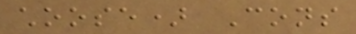choose) Cons
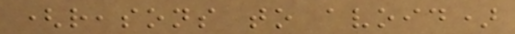(reasons to avoid)
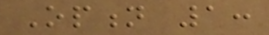Option 1:
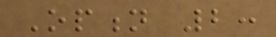Option 2:
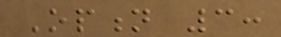Option 3:
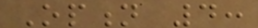Option 4:
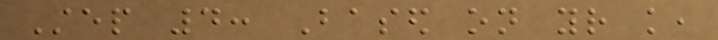Step 4: Based on your knowledge,
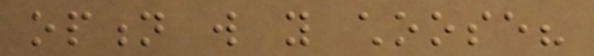option will you choose?
